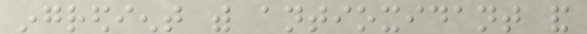ingredient with antioxidant and
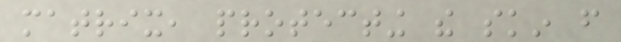matrix, protecting the skin from
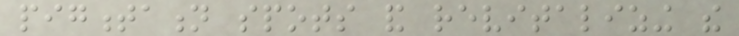pigmentation spots and revitalizing the
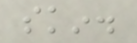skin.
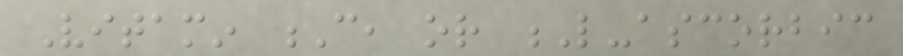Vitamin C, or L-ascorbic
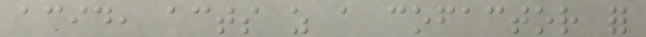acid, acts as a cofactor for
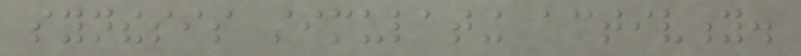synthesis stimulating activity.
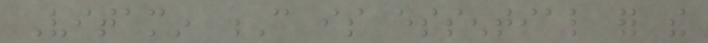Vitamin C is essential for the
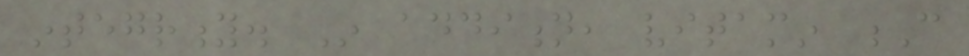integrity. In addition, vitamin C
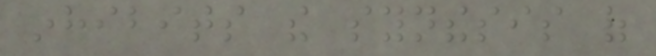inhibits the synthesis of
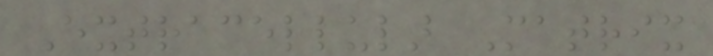Extracellular Matrix
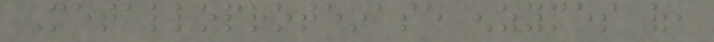Metalloproteinase enzymes of,
